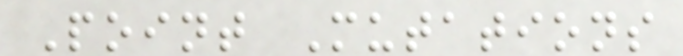Point Mutations
